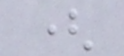(
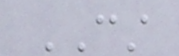CST
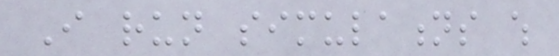I run simulations which
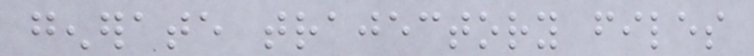generate trajectory files
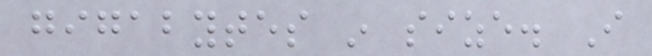gigabytes in size. I
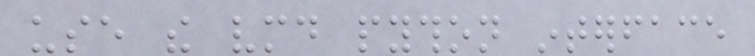use the vmd python interface
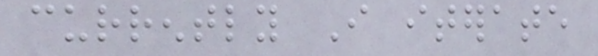currently I iterate
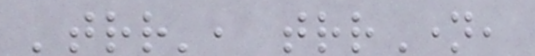'trr', trrName,
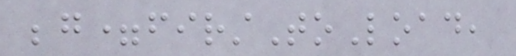beg=firstToLoad,
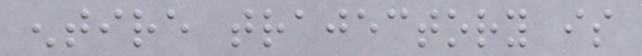entire trajectory is
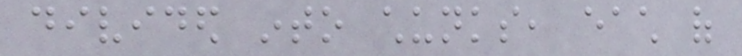divided into chunks, each of
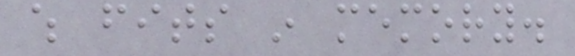which fits in memory.
